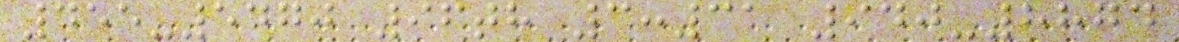455-5470 96th 3:31 940-8874
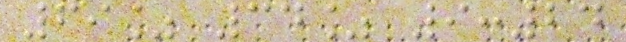69% 34% 9:24
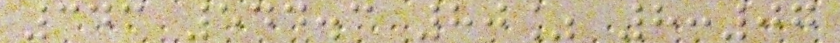343 544.3 80% 8:07
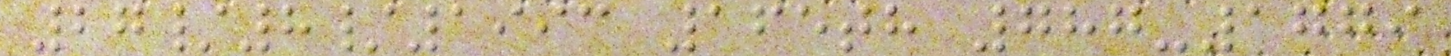27/8/1993 165th 787-1779
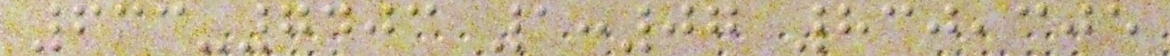633-7403 1:07 830,305
